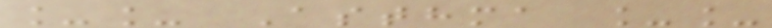__ Asthma __
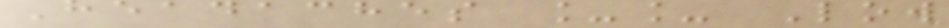Headaches __ Low
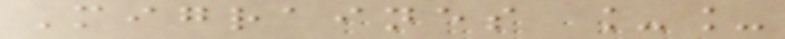Migraines __
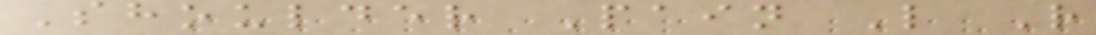Shoulder Pain L R
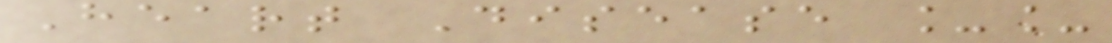Heart Disease __
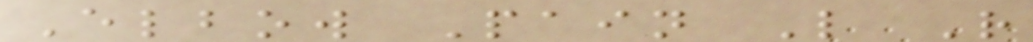Elbow Pain L R
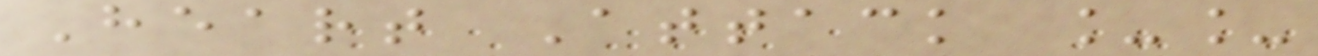Heart Attack __
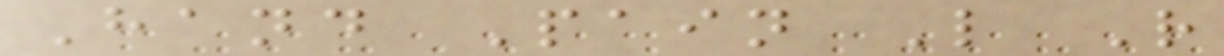Hand Pain L R
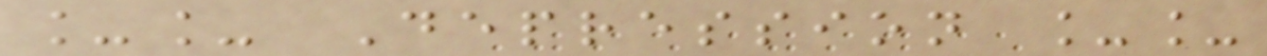__ Depression __
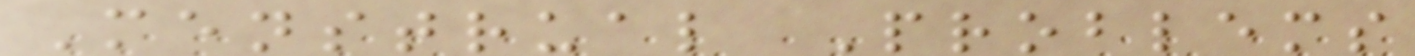Menstrual Problems
